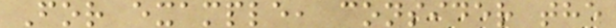For example, consider the
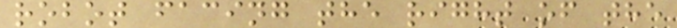robot facing the right of the
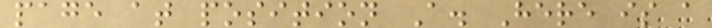page at position A. Here is a
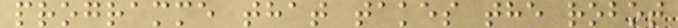programme that takes the robot
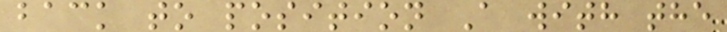back to position A with the
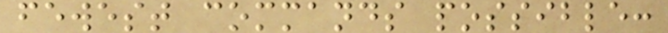fewest commands possible:
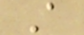A
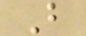B
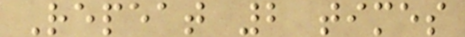Repeat 2 times
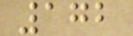172
